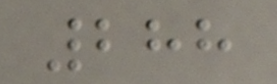288
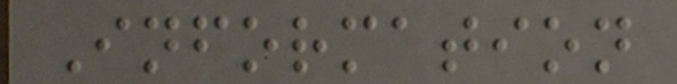Information
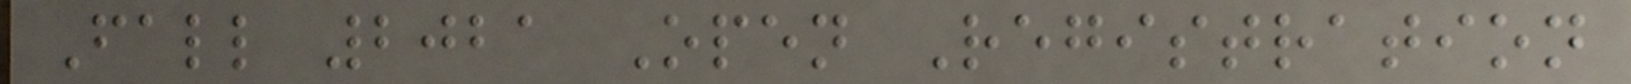Fall 2021 Open Registration
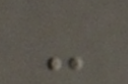-
